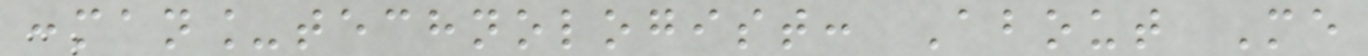:man_technologist: About Me
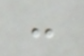:
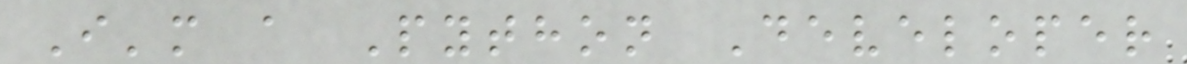I'm a Python Developer
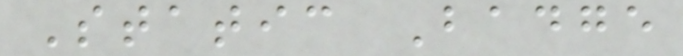Static Badge
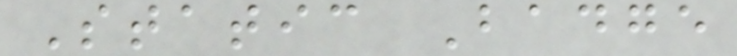Static Badge
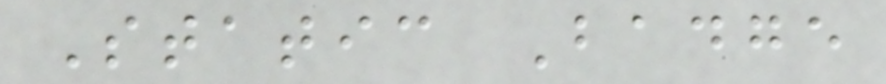Static Badge
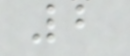2
